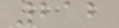212
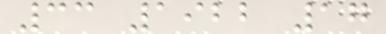33 1922 17
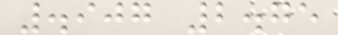.907 2.75
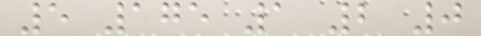5 175 1 2 0
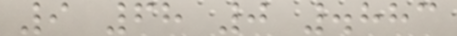9 68 0 .883
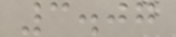3.07
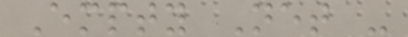Empty Net -
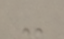-
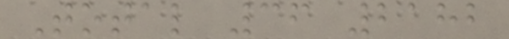Total 36 2182
